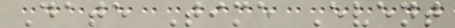Date Time Event
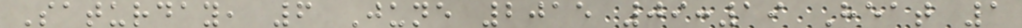Saturday, 6 June 2015 09:19 Heat 1
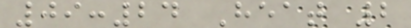09:24 Heat 2
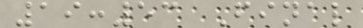19:53 Final
